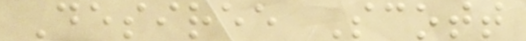Desiree Scott
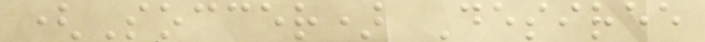(Soccer) Desiree
